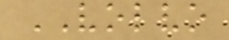VOLVO
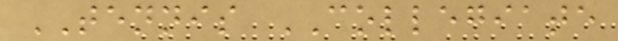TENNIS COLLEGIATE
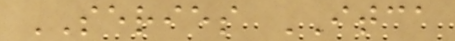SERIES ITCA
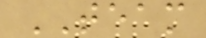TEAM
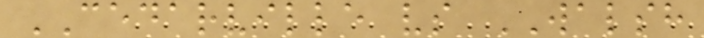CEDARVILLE vs WALSH
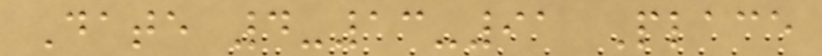Date 4-13-91 Place
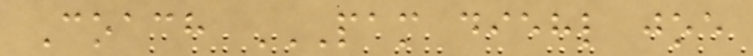Coach PAM DIEHL JOE
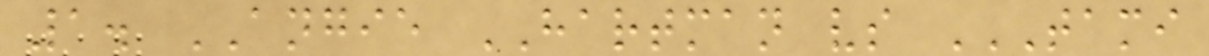1. ANGIE HARTMAN vs TAMI
